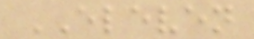ELEVEN
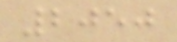2050
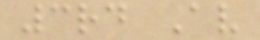3rd Av
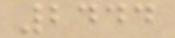2444
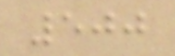500
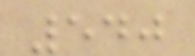540
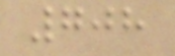708
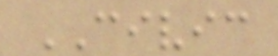CIVIC
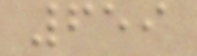659
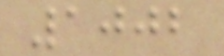1002
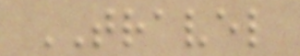TRAVEL
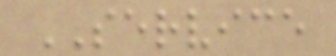SERVICE
